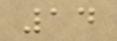14
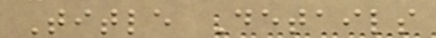Title Details
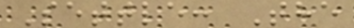Settle: The
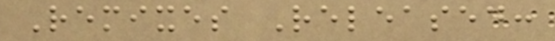Remixes Released:
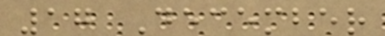17 December
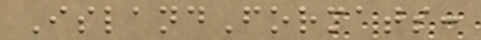IslandFormats:
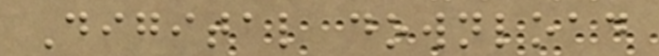Digital download
